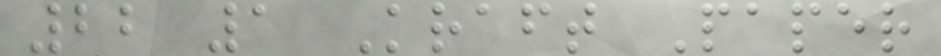22 1 Kraft Paper
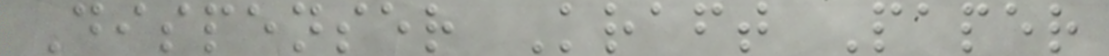Dispenser Kraft Paper
